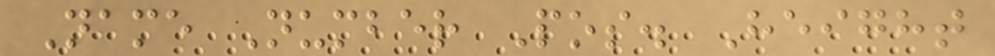Name Number Pos. Height
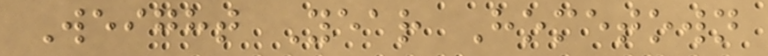Weight Year Hometown
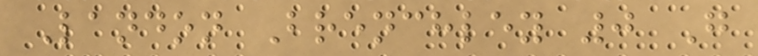Landon Brenchley 0 G
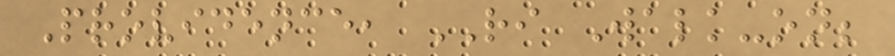Providence, RI Walk-on;
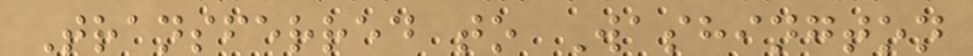Transferred to Washington
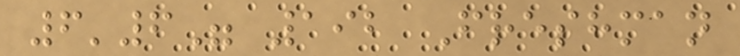6'6" 192 Freshman
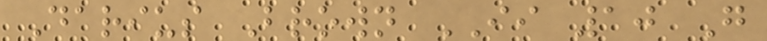Darius Brown II 10 G
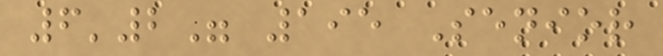6'2" 195 Senior
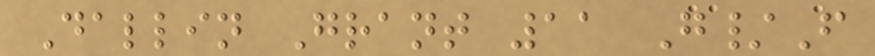Dallin Grant 11 G/F
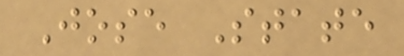Jose State
